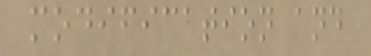modification and
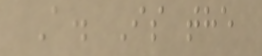A. Is the
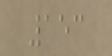153
